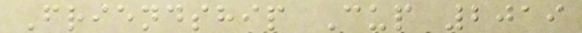Friendship Cup 2019
